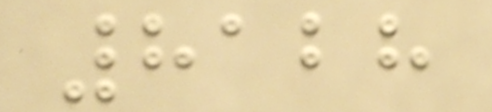8128
